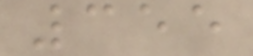355
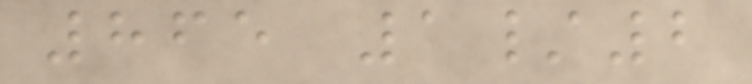865 1/2
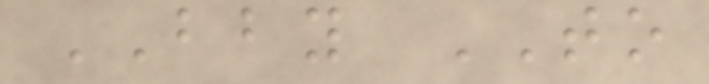BBY TO
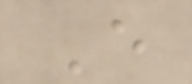E
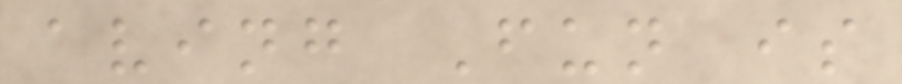aving Fun is
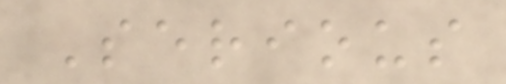Serious
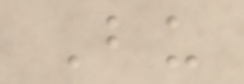Bu
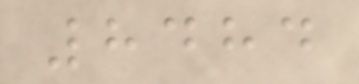8484
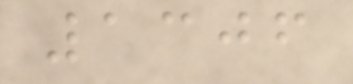1306
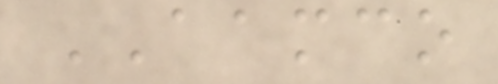AAMCO
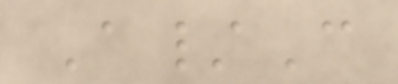A/C
